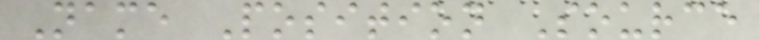Name Position Source
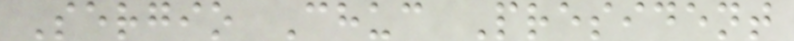Sergio Chuc President
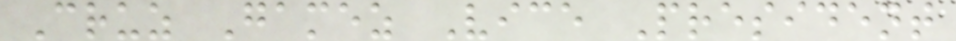Cruz Gamez Vice President
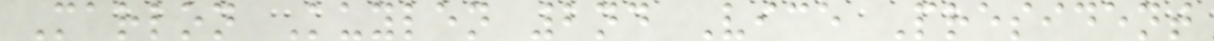Marlon Kuylen 2nd Vice President
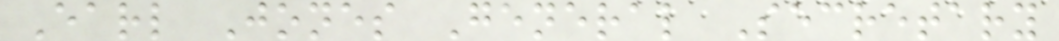Earl Jones General Secretary
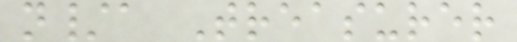n/a Treasurer
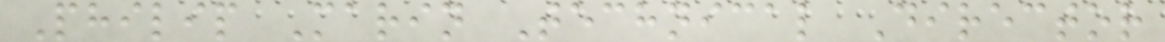Philip Marin Technical Director
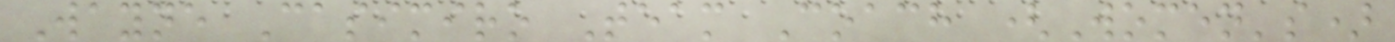Wayne Casimiro Team Coach (Women's)
